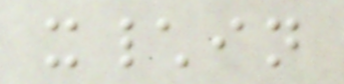x\in
